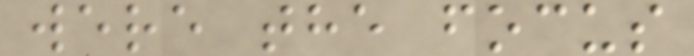were the focus
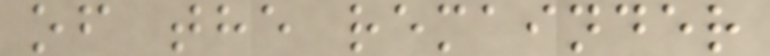of the remainder
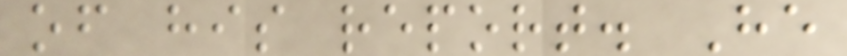of his report. He
